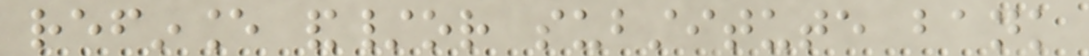refinance and/or substitute bank
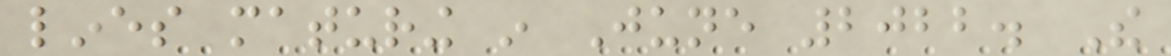lines maturing in June 2022. The
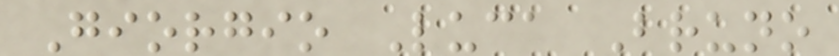Giorgio Luca Bruno
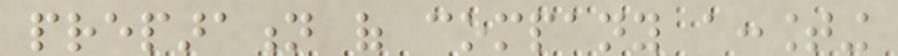preparation of company accounting
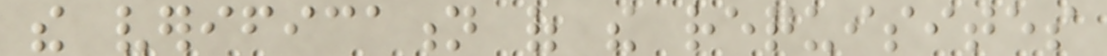the verification of the requisites
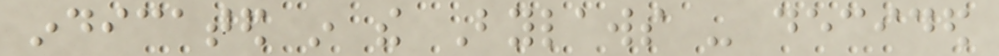indicated in the Bylaws - decided
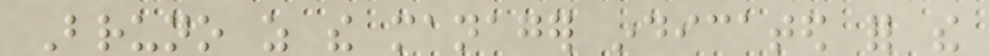Bruno as the manager indicated for the
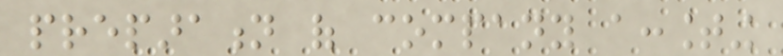preparation of company accounting
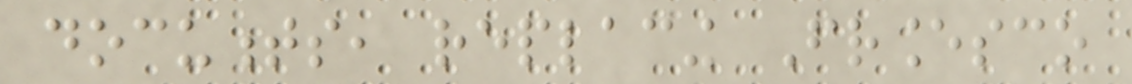documents, replacing Francesco
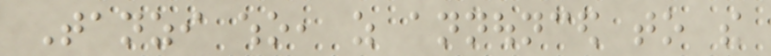Tanzi who, as announced to the
